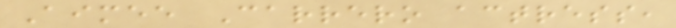Aimee Carrero actress,
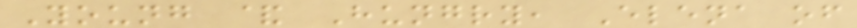Young & Hungry, Elena of
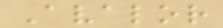Avalor
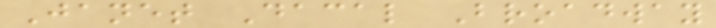Janet Dacal Broadway
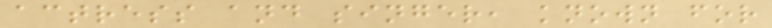actress and singer, known for
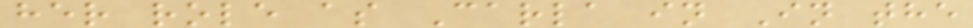her role as Carla in In the
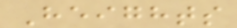Heights
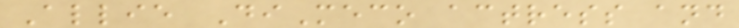Allie DiMeco actress and
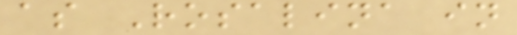as Rosalina in
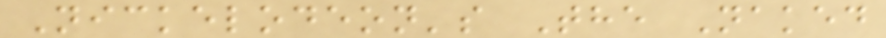Nickelodeon's The Naked
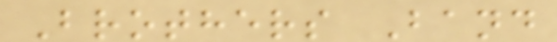Brothers Band
